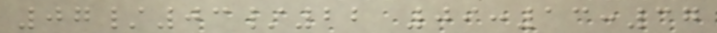07/03/22 09:13:37
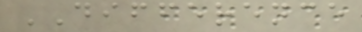DIFFERENCE
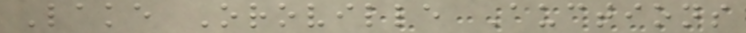Lake Oroville Auctions
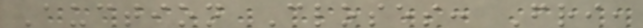Auction Closes: Fri,
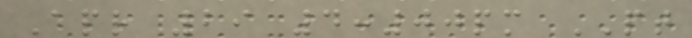Apr 29 4:00pm PT
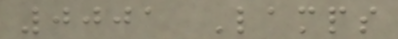0001 Lamps
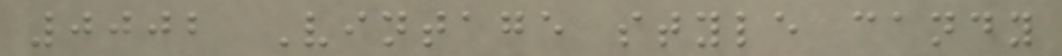0002 Vintage style candy
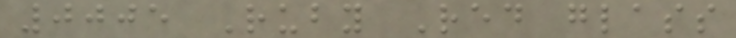0005 Ruby Red glass
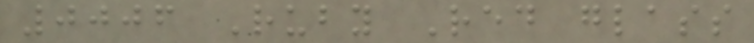0006 Ruby Red glass
